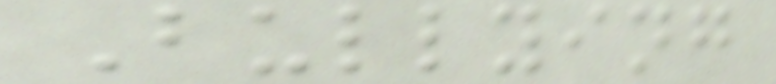Bullying
